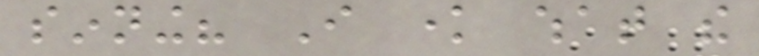sinning? I know what the
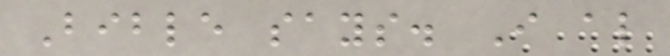Bible says. I also
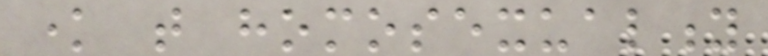know that homosexuality
